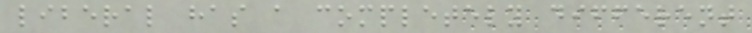liberal has a completely different
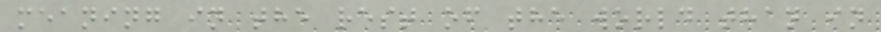meaning in the rest of the world than in
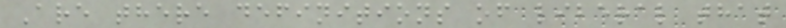Are there definitions of liberal that
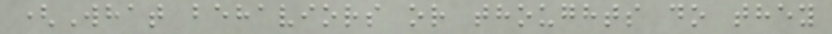(What behaviors or thoughts do they
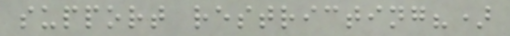support restricting?)
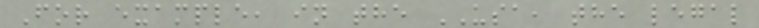For example, in the USA, the legal
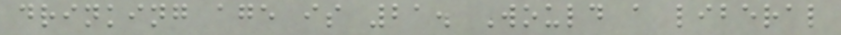drinking age is 21. Would a liberal
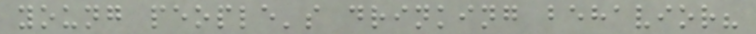young people's drinking behavior?
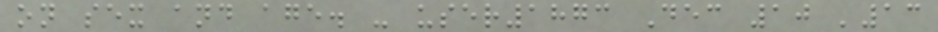on sex and age. - user1873 Dec 10 '13
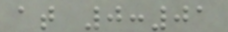at 0:01
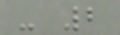- 2
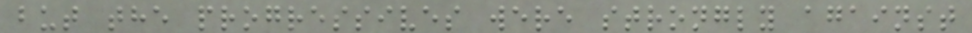but the progressives were strongly against
